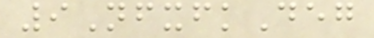9NfxfkDeg
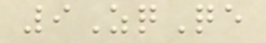9ZqQe
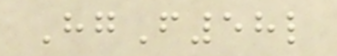HgF58l
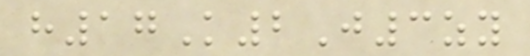h17K2J3zy
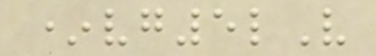*vg5lV
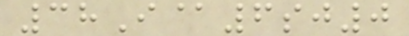38I@6sj0
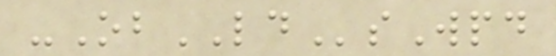-ObLDsWpd
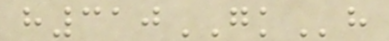h310GKh
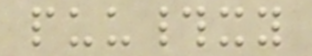puu#xy
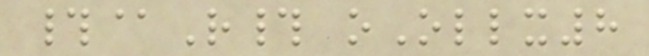#@R# oOllx8
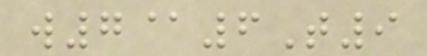w7@6T9
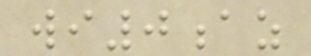wi0az
